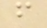f
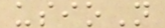usioN
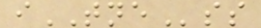iTNEss
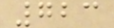723
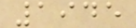1945
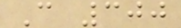C 300
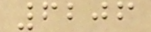6206
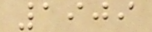1909
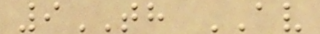9TH AV
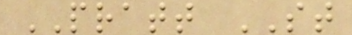PRATT ST
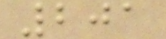201
